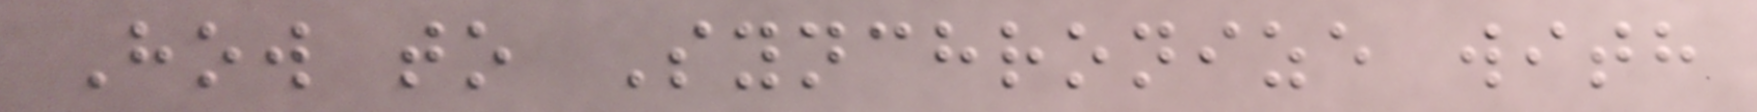How to Synchronize with
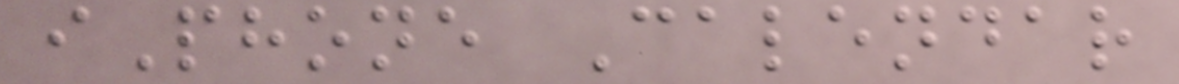iPhone Calendar
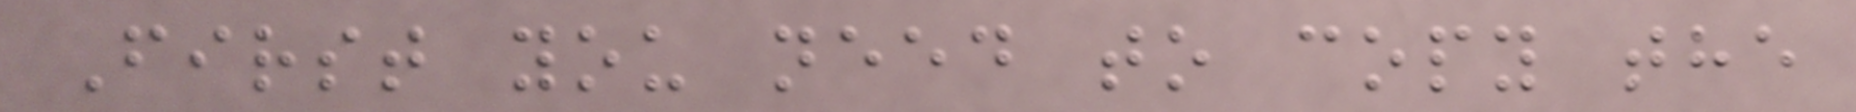First you need to copy the
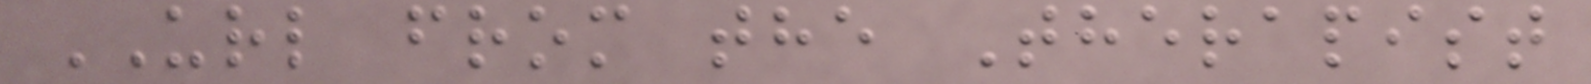URL from the Therapist
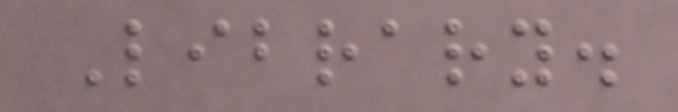Library.
